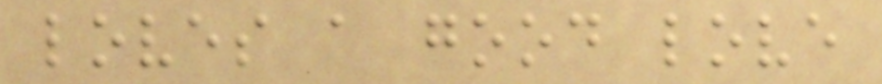loves a good love
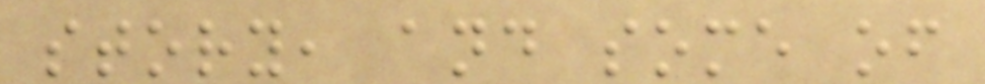story, and some of
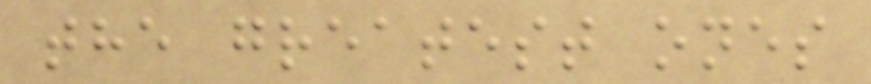the greatest ones
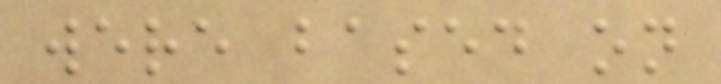were based on
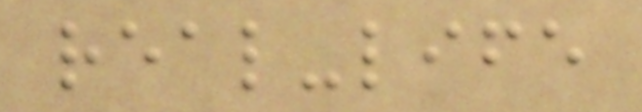real-life
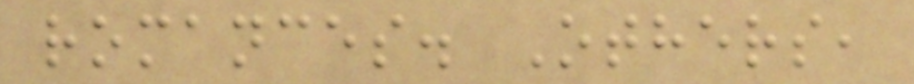romances. Others,
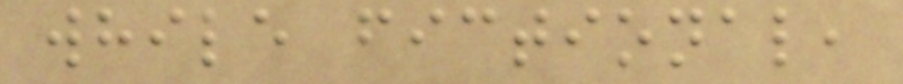while fictional,
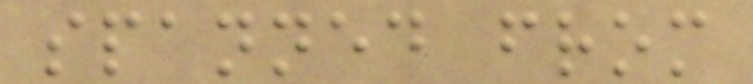spanned from
